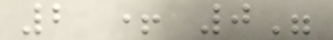2 + 0"
